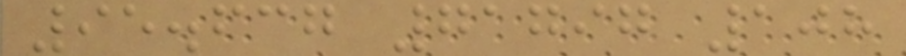95.637 71797 108
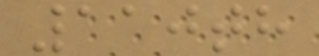110th
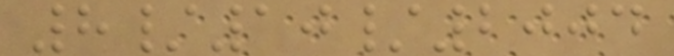8/10/2004
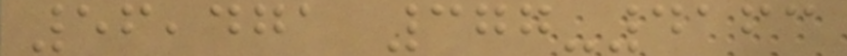56,471 377-4163
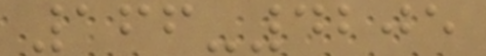166-4205
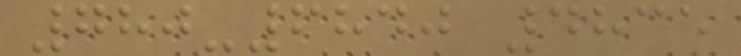780-6840 4835
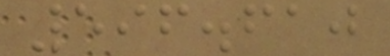596.610
